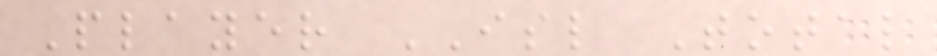Player ISL Total
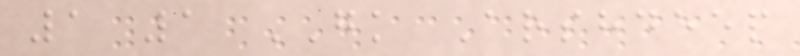1 1 GK Arshdeep
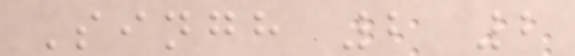Singh 2 2
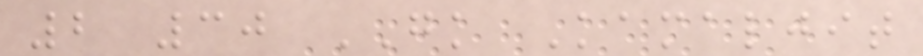2 30 GK Kamaljit
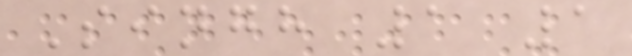Singh 1 1
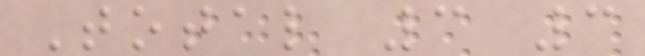Total 3 3
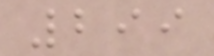299
